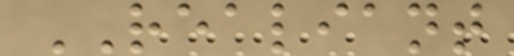REALIANT
